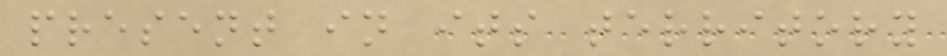present in its territory
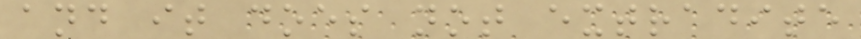and it does not extradite
